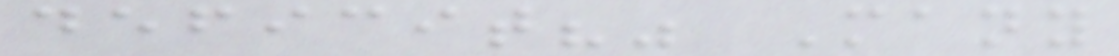deficit?" Many
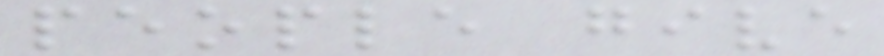people give
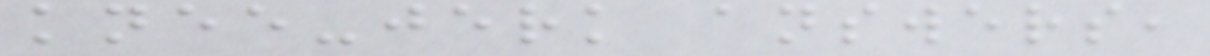knee-jerk answers,
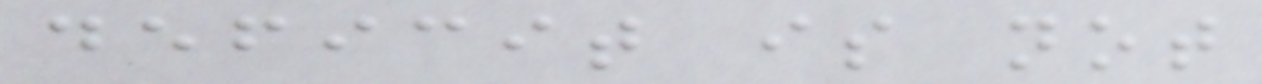deficit is not
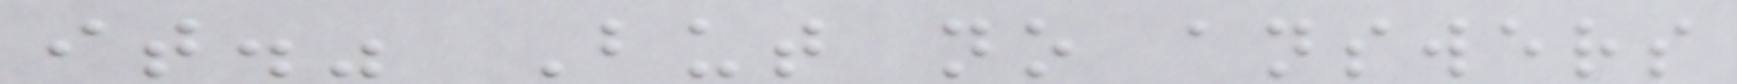it." But no answers
